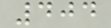404
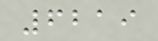6219
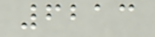6213
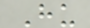Hu
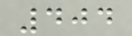404
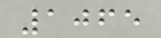1065
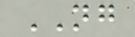NG
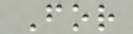For
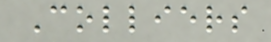Colliers
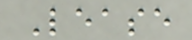Lease
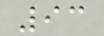93
